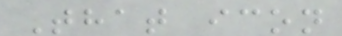That icon
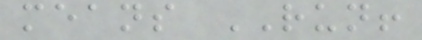means RUN!
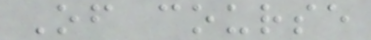Of course
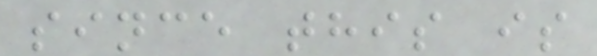since this is
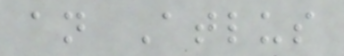an Atlus
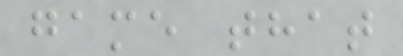game that
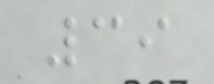39
